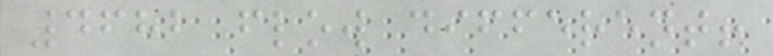4682 flow different!
